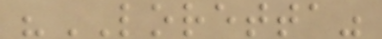"LORETTA"
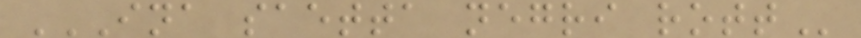INA SAETTA NEGRI ROTT
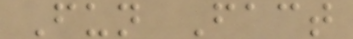Fun Fact
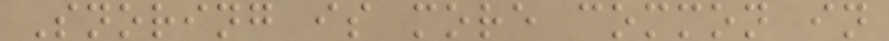Snoring is more common in
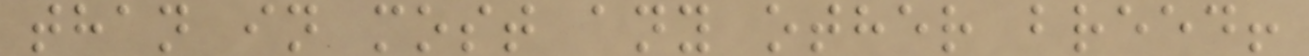than in most any other breed!
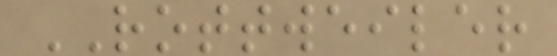ROTTWEILER
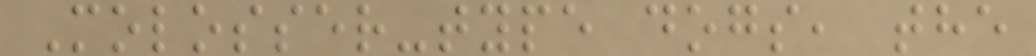Molosser-type dogs, the
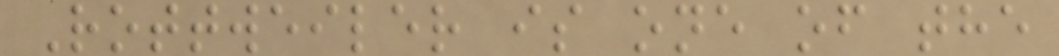Rottweiler is one of the
